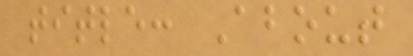title: About
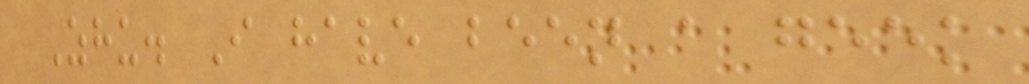Zhu. I have been a geek
